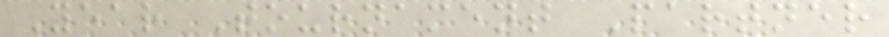Year Tournament Partner
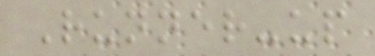Runner-up
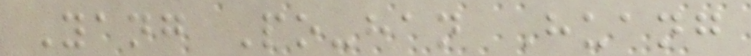Yang Po-han Huang
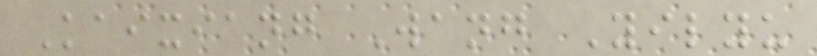Kaixiang Wang Yilyu
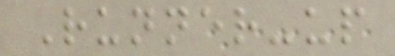Runner-up
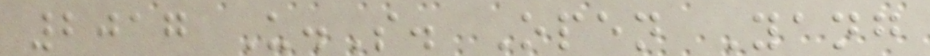2017 U.S. Open Yang
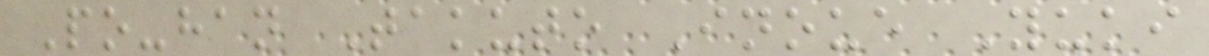Po-han Takuto Inoue Yuki
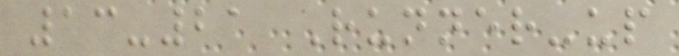13-21 Runner-up
